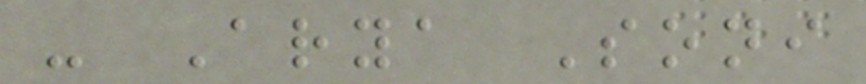- Arya Soni
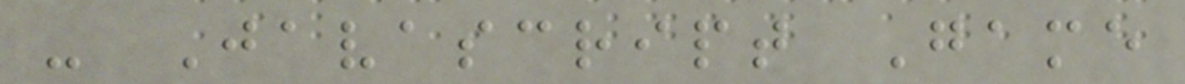- Javascript Game
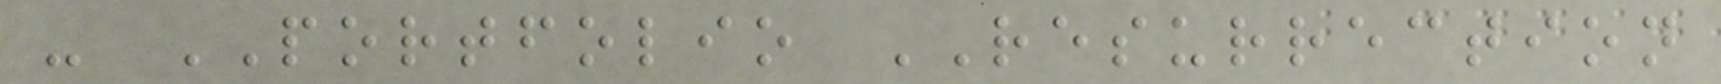- PORTFOLIO RESURRECTION
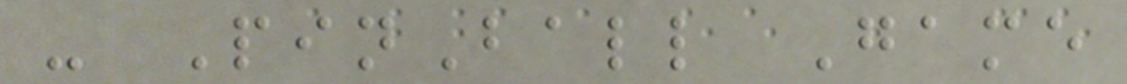- PinBall Game
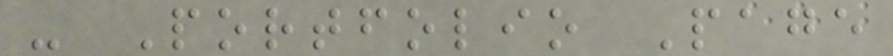- Portfolio Page
